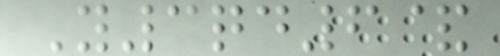Y3qd6&
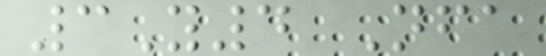3Y4 Nfa
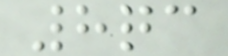8qc
